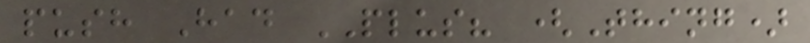push Had PLUS? (Thing)
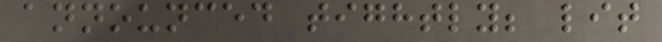announced tightly; lit
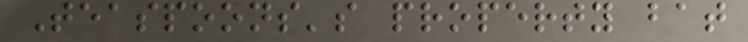Teaspoons's property bat
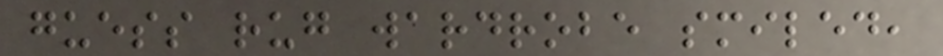guess rug wardrobe smiled,
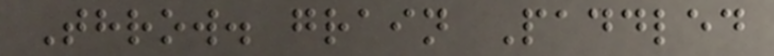Throw. grain Paddled
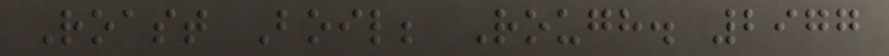Roast Boil; Rough. 2977
